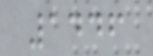1446
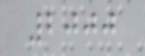2000
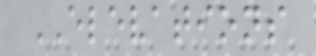ELEVATIONS
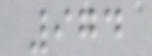974
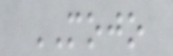MOJO
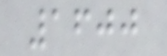1600
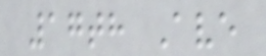17th Ave
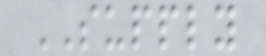SUPPLY
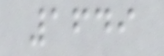1649
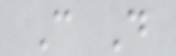C D
